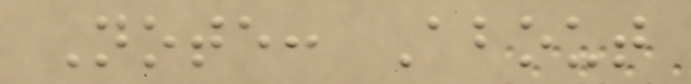Note: About
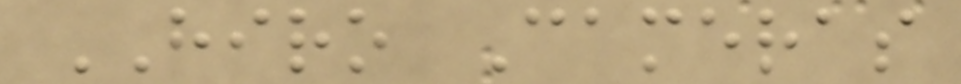HIRO Cameras
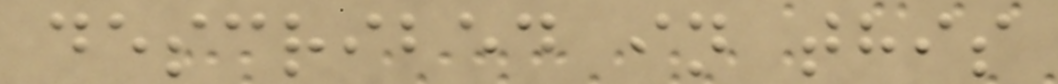described in this
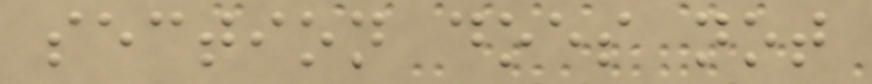section does not
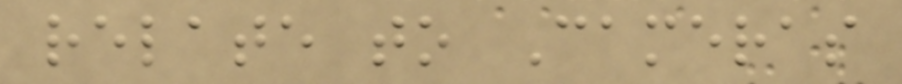relate to Cameras
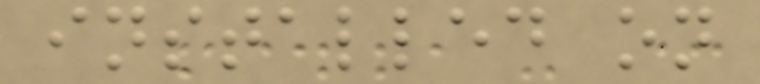installed on
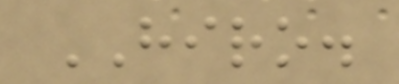HIRO.
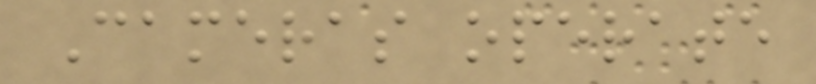Cameras operate
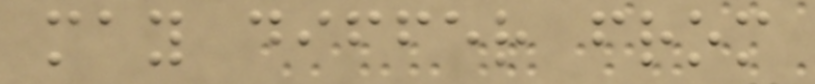may differ from
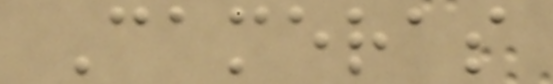Cameras
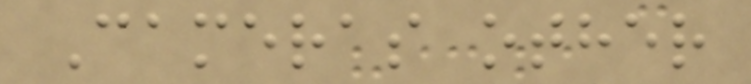Cameras other
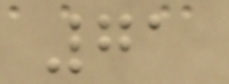71
